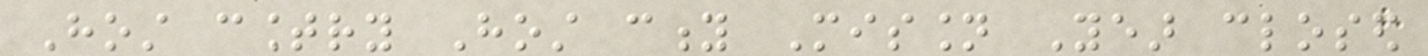Host country Host city Mission Year closed
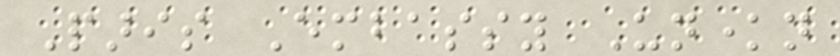Paris Embassy Unknown
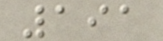191
